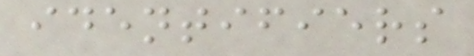identifiers
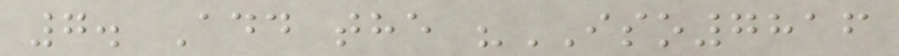7. Add the "ISO7816
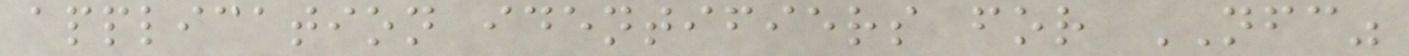application identifiers for NFC"
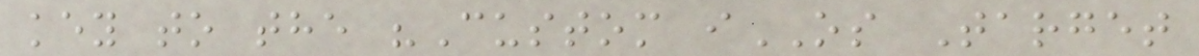key to the "Custom iOS Target
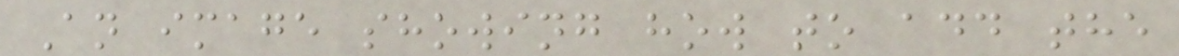An image showing how to add the
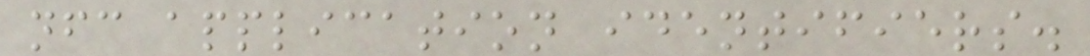nfc application identifiers.
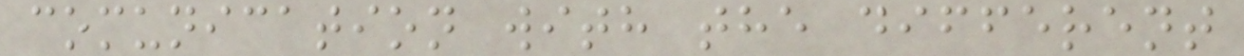comunication with the different
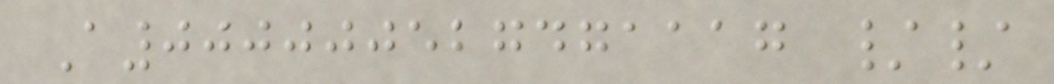A000000527471117 //
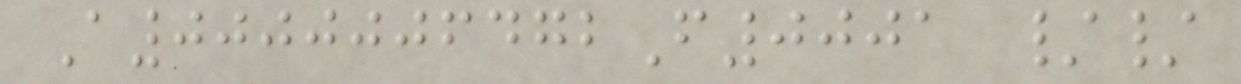A0000006472F0001 //
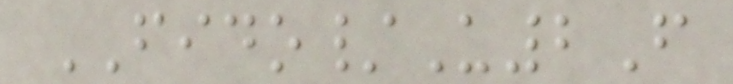FIDO/U2F
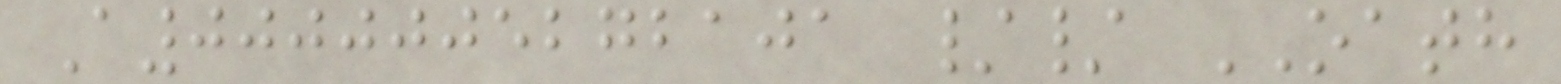A0000005272101 // OATH
